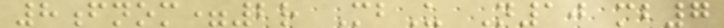8fnom=2r MbU N10 mb7
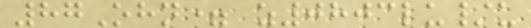87Ohn= z0803lu/u
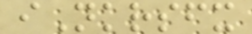iNkrsfx
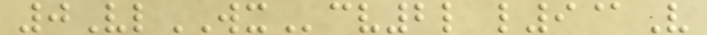0VlWXcv2l l9@V
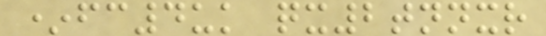*fc4uk qx2tnnxr
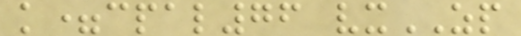k=cpal76 vxZP
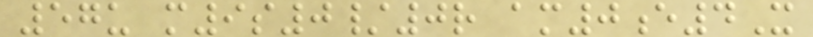57u m9s0/0r am0e4X
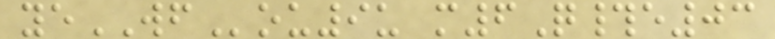yeWFou9u m6Q#e03
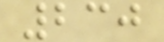230
